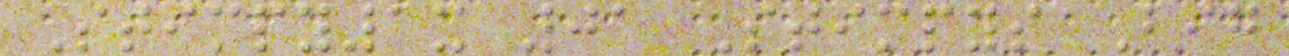Stimpy1x 01 Stimpys Big
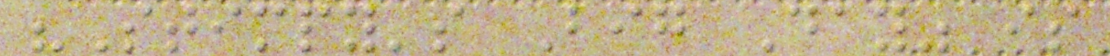"Stimpy's Big Day" is
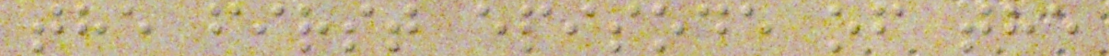the first episode of the
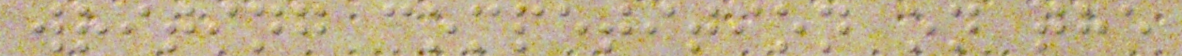writing competition on the
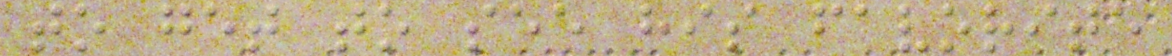to get to see his favorite
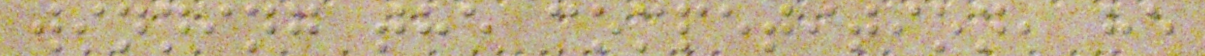winning the competition, he
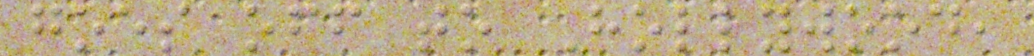goes off to Hollywood,
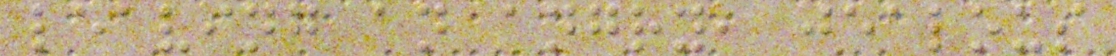leaving an angry, jealous
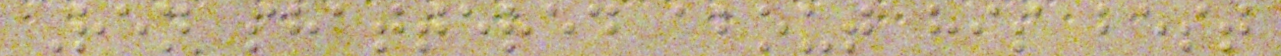Ren shattered about his best
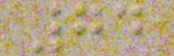74
